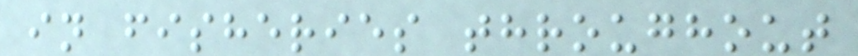in fisheries throughout
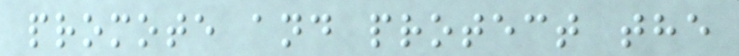promote and protect the
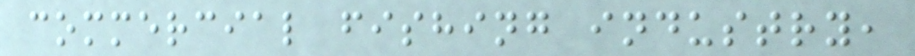commercial fishing industry,
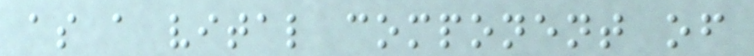as a vital component of
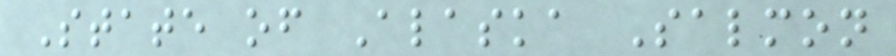State of Alaska Salmon
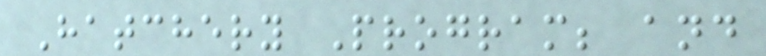Hatchery Program; and
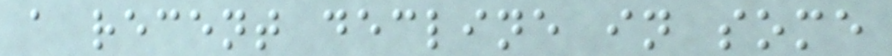a recent decline in some
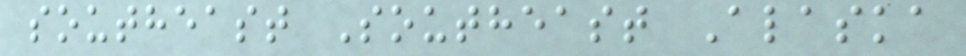southeast Southeast Alaska
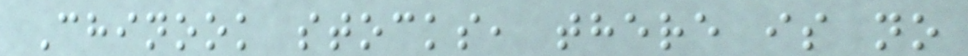Chinook stocks, there is no
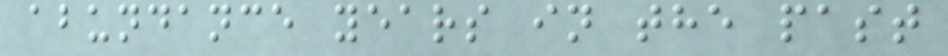abundance years in the past
